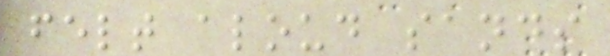felt aloud sands
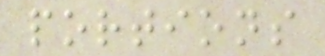portions
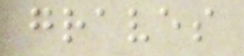graves
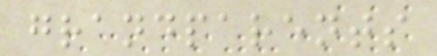grandparents
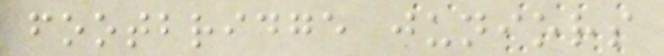footbridge juniors
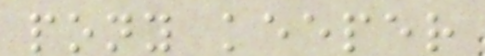pony keeper
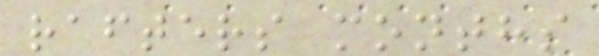rafters months
